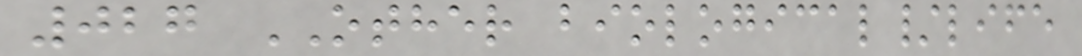027 OTHER biological/life
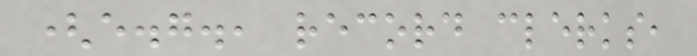(e.g., record clerks,
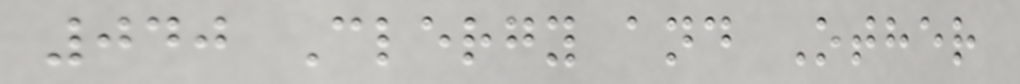040 Clergy and Other
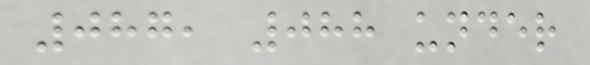087, 088 under
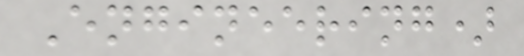Engineering)
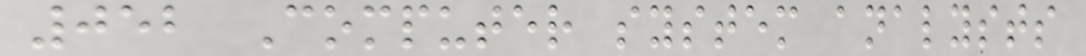052 Computer system analysts
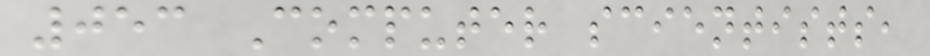053 Computer scientists,
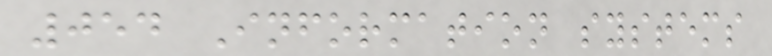054 Information systems
